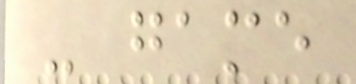- game
